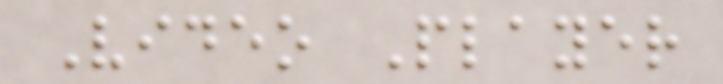Video Player
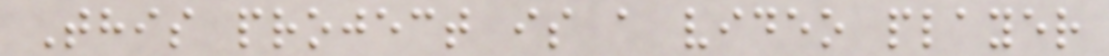This project is a video player
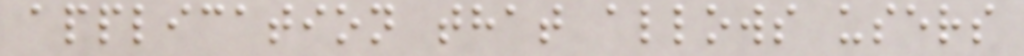application that allows users
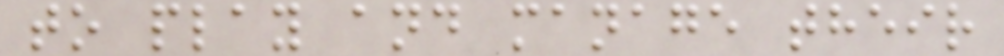to play and manage their
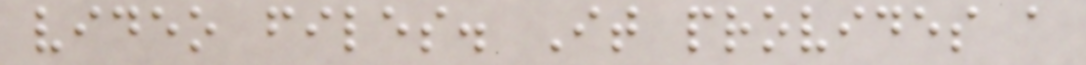video files. It provides a
